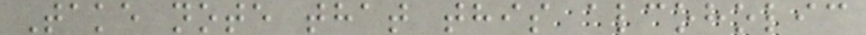Take note that this alcoholic
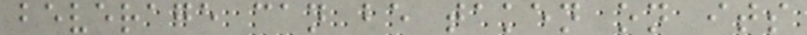beverage can be taken on its
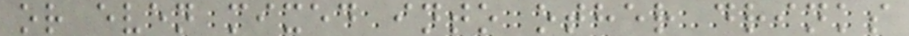or even mixed into other drinks
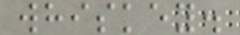whiskey.
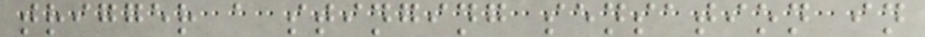trigger a stinging sensation in
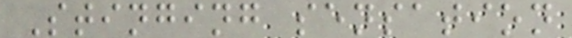Stinging sensation
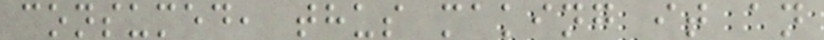consumed, thus making it an
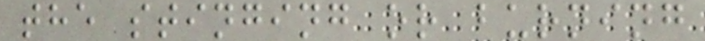the stinging or burning
